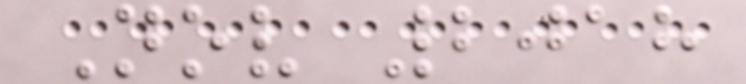Nov 2018
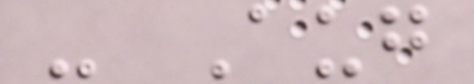- Aug
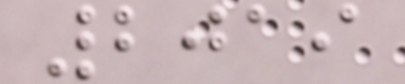2019
